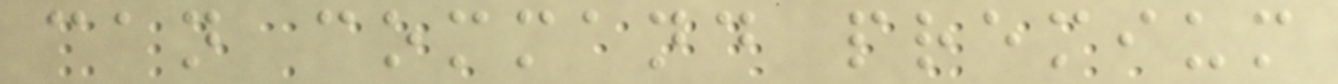can command premium
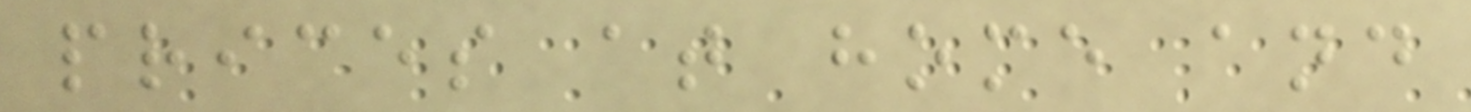prices at home and
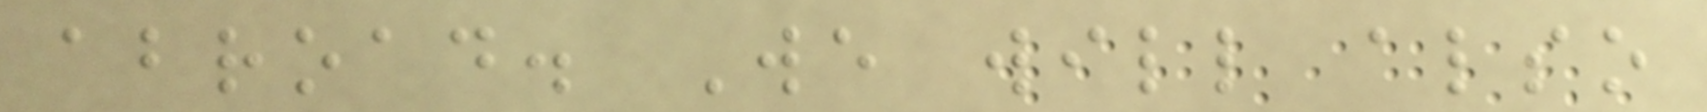abroad. We will also
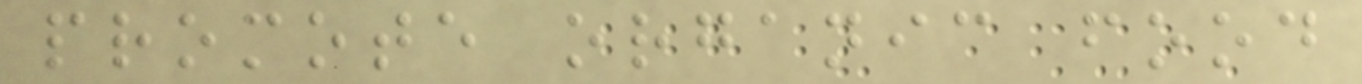promote organic food
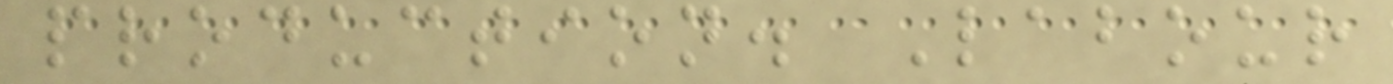production. Labour
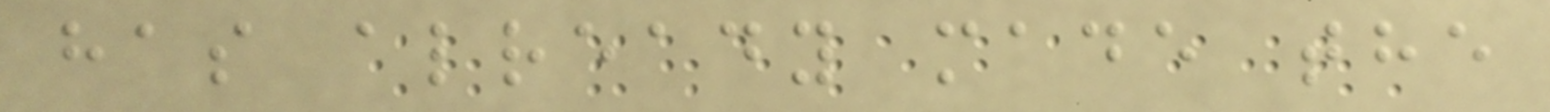has already made the
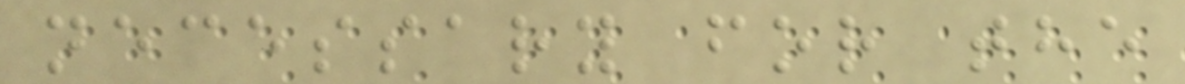necessary for the
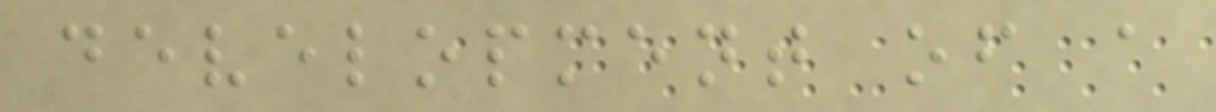development of a
